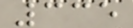335
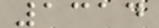1314
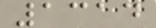1314
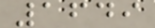1649
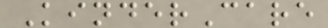KinderCare
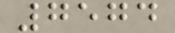7574
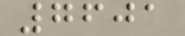7601
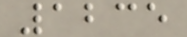1235
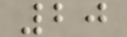20
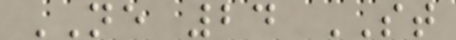NE 24 ST
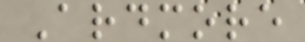Ardmore
